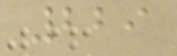229
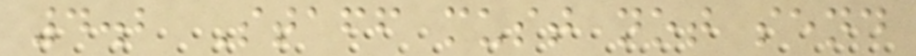4.2 Staff must not send
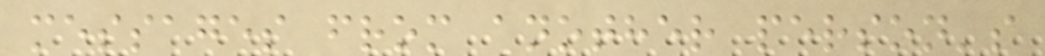messages from another person's
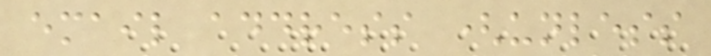email address (unless
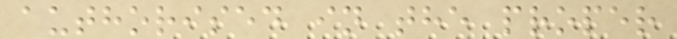authorised in the proper
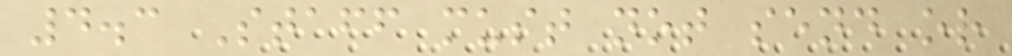4.3 Staff must not send or
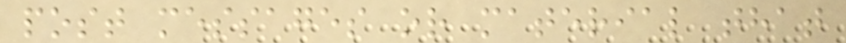post messages or material that
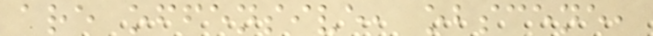are offensive, obscene,
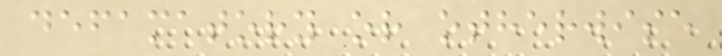defamatory or otherwise
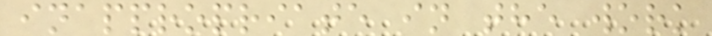inappropriate in the work
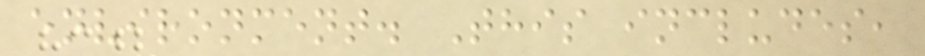environment. This includes,
